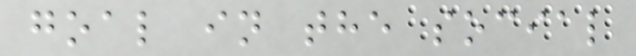goal in the social
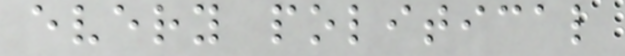every political
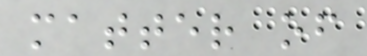matter of
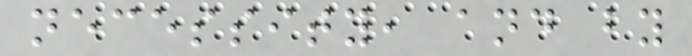necessity, and by
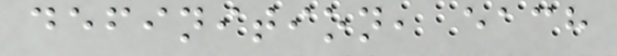definition, each
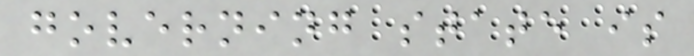governing state is
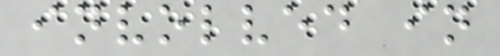involved in
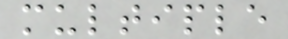multiple
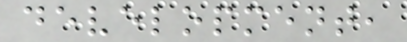development,
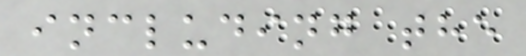including the
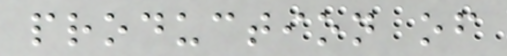production of
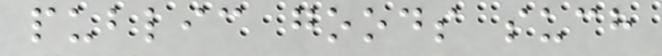public goods such
